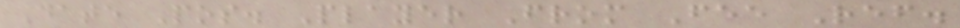Date Pos. Player From Fee Ref.
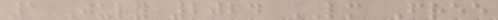1 July 2024 LM Free
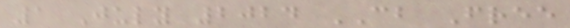1 July 2024 CB Free
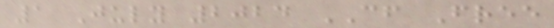1 July 2024 CF Free
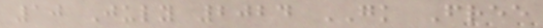10 July 2024 GK Free
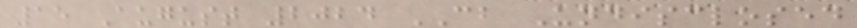15 August 2024 CB Undisclosed
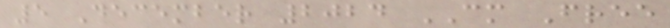5 December 2024 CM Free
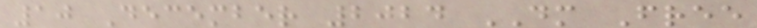10 December 2024 DM Free
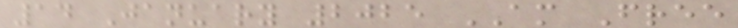14 January 2025 AM Free
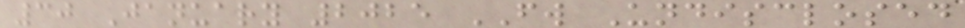30 January 2025 FW Undisclosed
